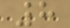8
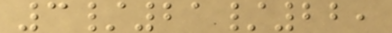3/21/22,
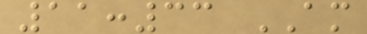11:33 AM
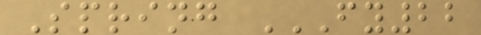Spring FY22
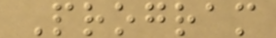Program
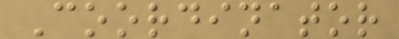Coordinator
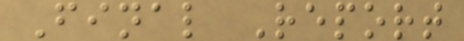Final Report
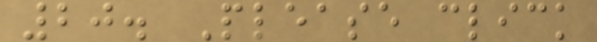20. Please click
